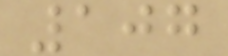107
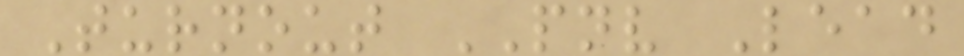Turnout PNV Lead
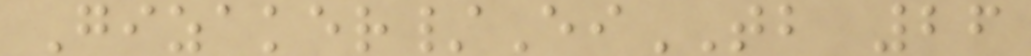Gizaker/EiTB 26
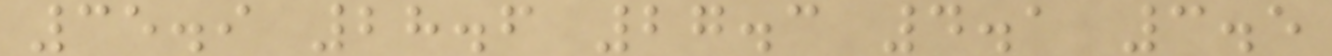35.9 28.6 27.3 4.1 3.5
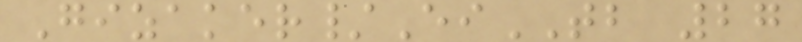Gizaker/EiTB 27
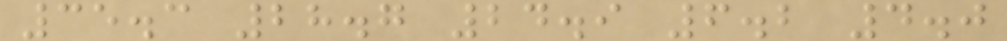35.3 28.7 24.9 6.2 4.0
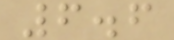6.6
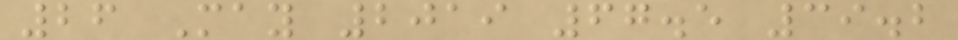26 May 2019 67.5 39.2
